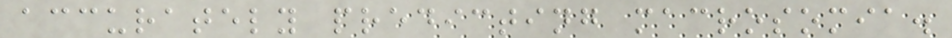accurately predicting macrosomia.
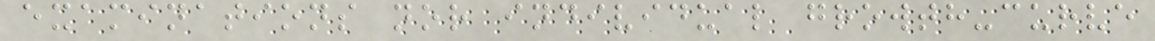examinations nor individual growth-curve
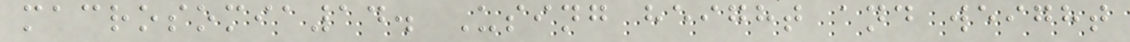macrosomia14. Using height and weight
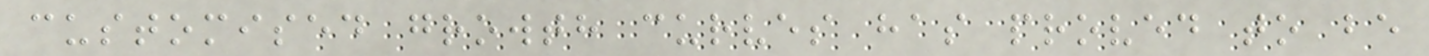customised growth curves has proved to be
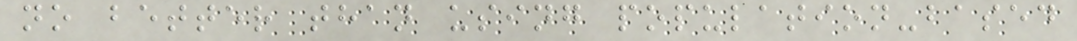no better than using population-based
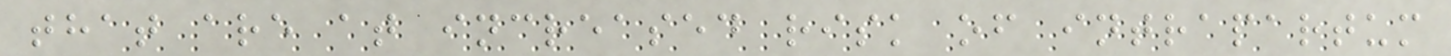that are at increased risk of intrapartum
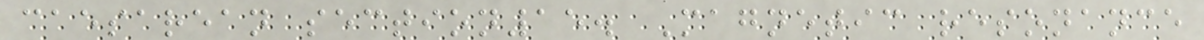caesarean section15. Magnetic resonance
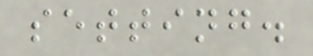setting.
